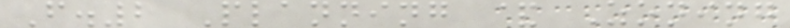F.2 Planning & Zoning
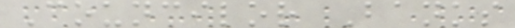Councilor Banks
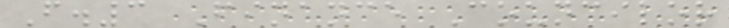F.3 Finance Councilor
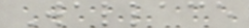Wallace
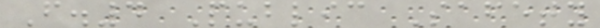F.4 Public Safety
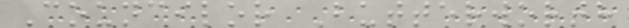Councilor Butterworth
